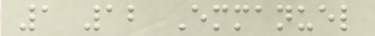1 12 Emmanuel
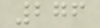276
